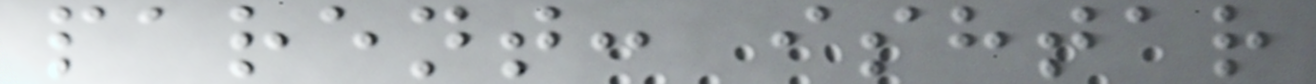parent: ishtar
